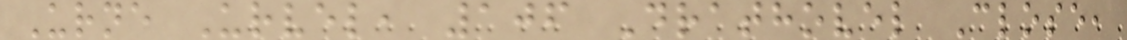Urne Urvel, 106 Drathovel Close,
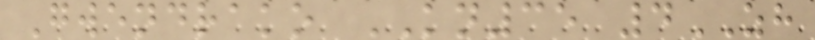Gwendrako KN35 4ZH
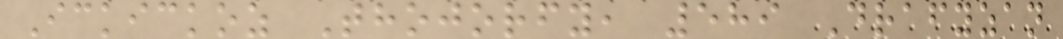Ickickoz Thojorfy, 589 Drafyzan
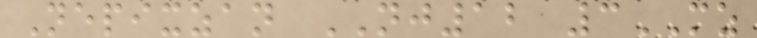Nepixzan NJ12 3MZ
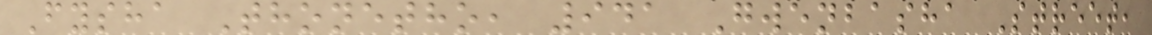Fysha Thonetho, 941 Gwenbasha Street,
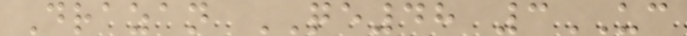Drazan QE48 3UC
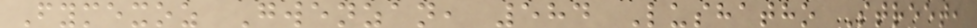Fymexoz Gwenzan, 584 Lushatho Street,
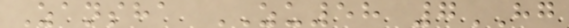Zansha ZU58 7HG
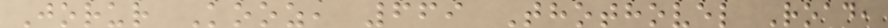Jorur Kooz, 669 Thothovel Road,
